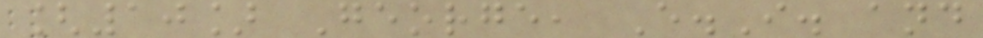[10] George, E.I. and
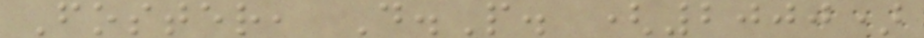Foster, D.P. (2000)
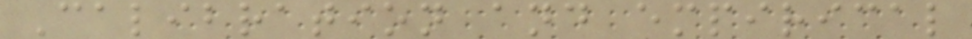Calibration and empirical
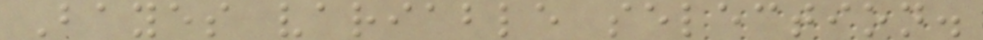Bayes variable selection.
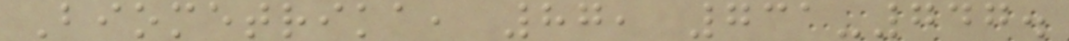Biometrika, 87, 731-747.
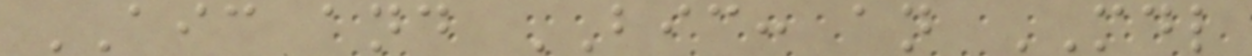AIC and BIC: an MDL
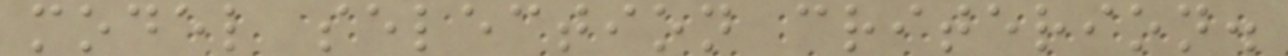model selection criterion.
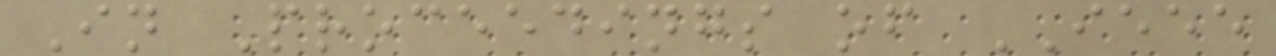In Proceedings of IEEE
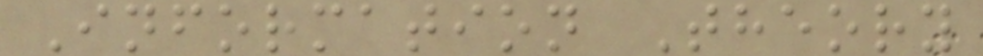Information Theory
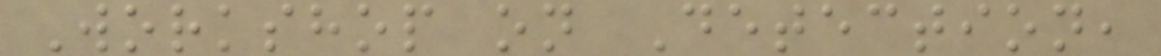Workshop on Detection,
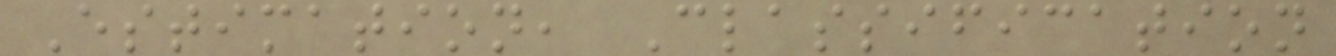Estimation, Classification
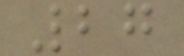27
